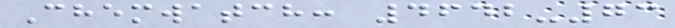Chemwatch: 4642-73
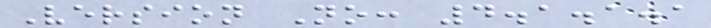Version No: 4.1.1.1
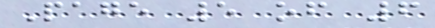Page 5 of 6
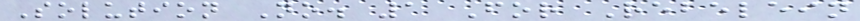Solution No. 1 For Rebelein
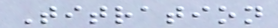Titration
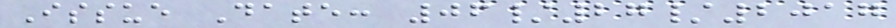Issue Date: 06/27/2017
